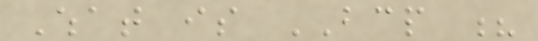What is BCP ?
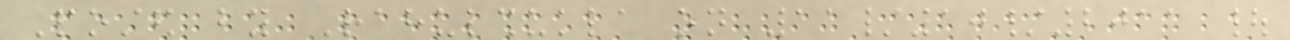Posted by Rahulshukla on 11/10/2011 |
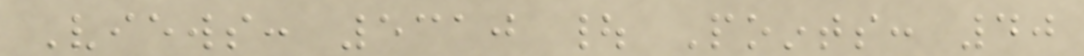Views: 5310 | Points: 40
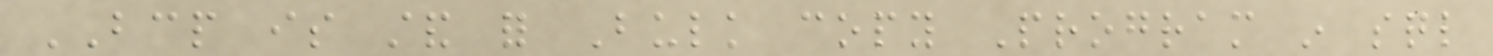BCP is stand for Bulk copy Program in sql
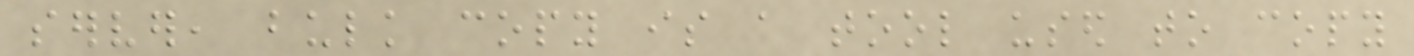server, bulk copy is a tool used to copy
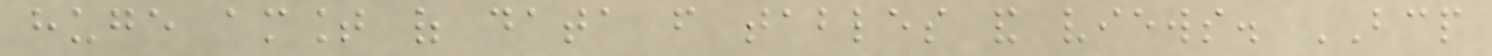huge amount of data from tables and views. BCP
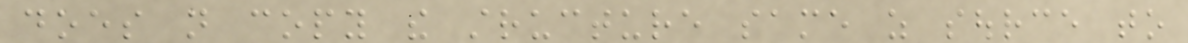does not copy the structure same as source to
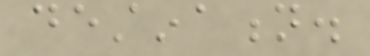destination.
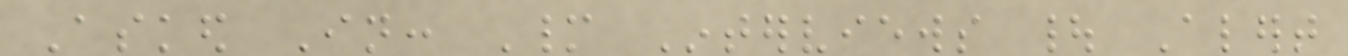Asked In: Many Interviews | Alert
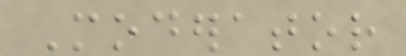Moderator
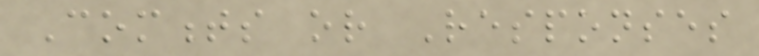Comments or Responses
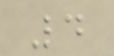4
